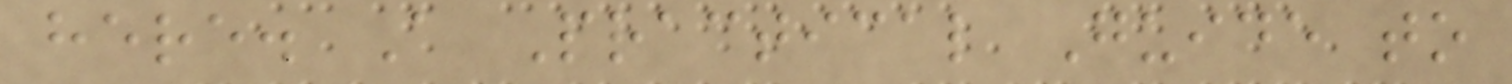here. A Practical Guide to
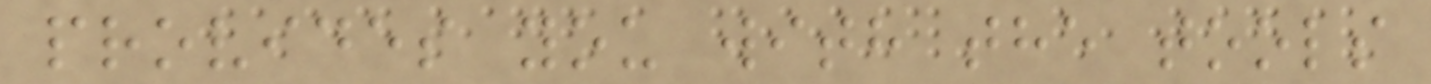provides you with the tools
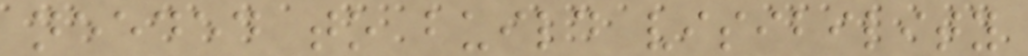needed to build visibility
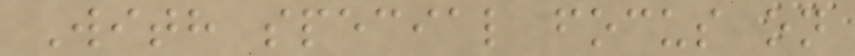With special focus on
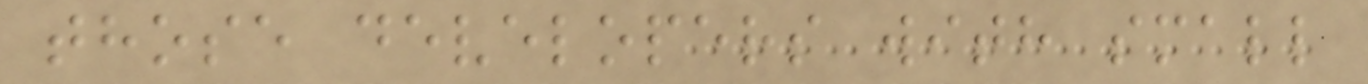those developers with small
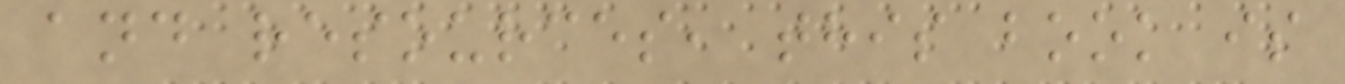and resources, this book is
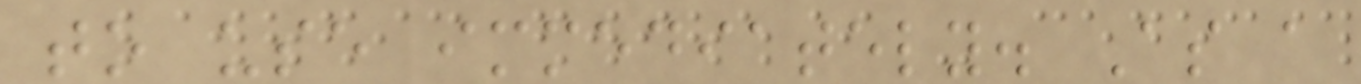to use immediately. As a
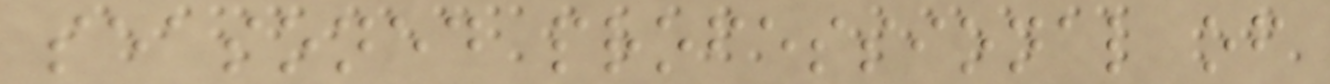seasoned professional of
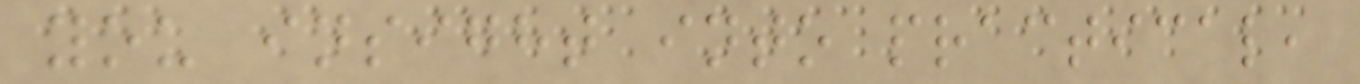you insight into practical,
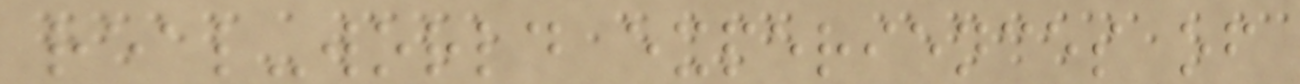real-world experiences of
